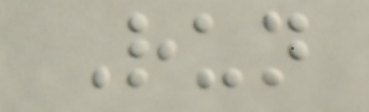Run
